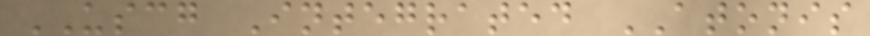USCG Integrated ATONIS
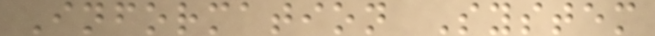Information System
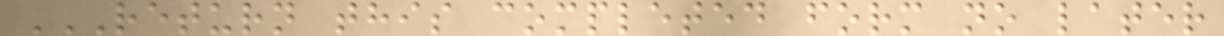RETURN THIS COMPLETED FORM NO LATER
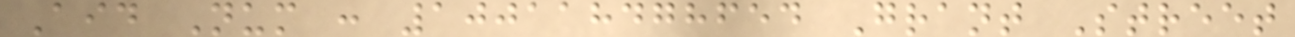Aid Num : 100118478654 Grant Street
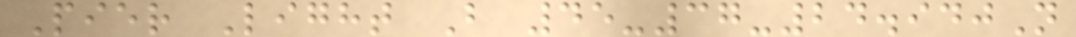Pier Light B 45-37-24.940N
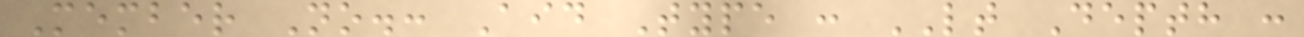Member No.: Aid Type : LT Depth :
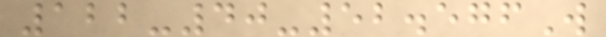122-40-52.576W
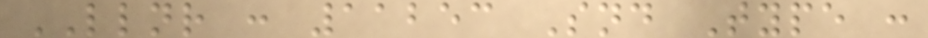LLNR : 11253 Snd Type :
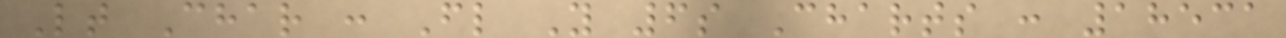Lt Char : Fl Y 6s Charts : 18531
